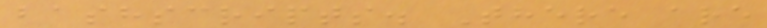bashscripts. There are
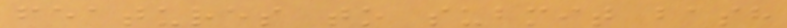features to submit bash
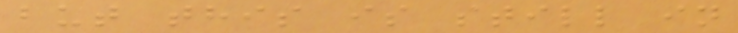but this is still in
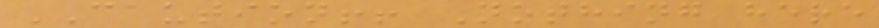CAUTION!! Nothing here
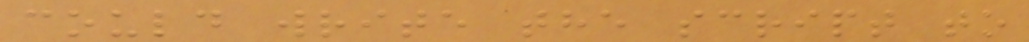could write the script to
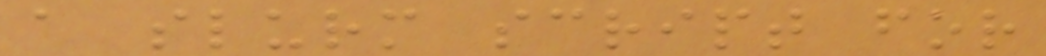a slurm script for
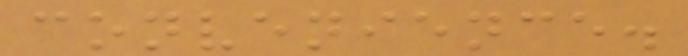convenience.
